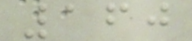160
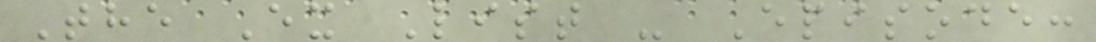The Ex List - Episode:
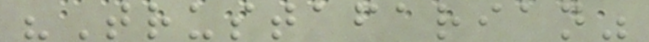"Trustafarian"
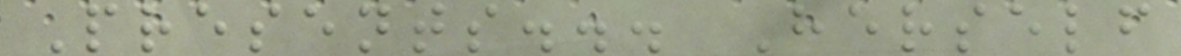Presents... Herself
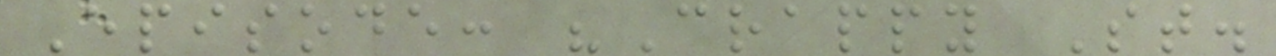Episode: "Crappy St.
